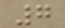7
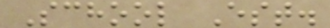School Est.
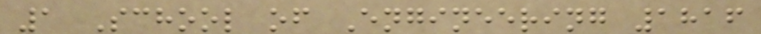1 School of Engineering 1816
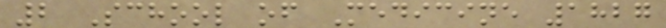2 School of Medicine 1827
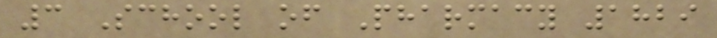3 School of Pharmacy 1829
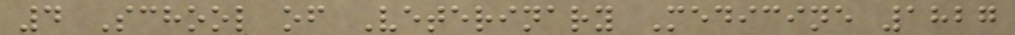4 School of Veterinary Medicine 1827
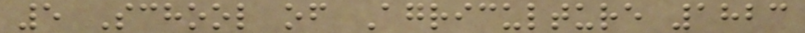5 School of Agriculture 1823
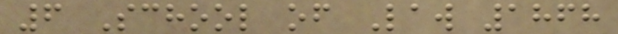6 School of Law 1868
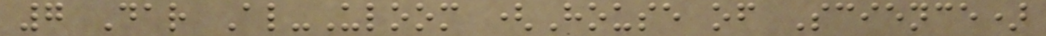7 Dar Al-Uloom (House of Science)
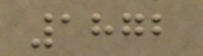1872
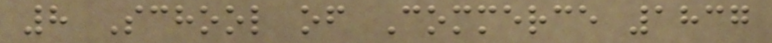8 School of Commerce 1837
